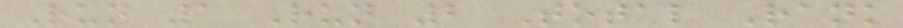Run 1 Run 2 Total Rank
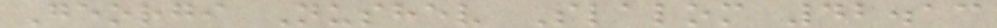Georgi Nushev Slalom 42.13
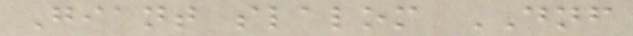Giant slalom DNF
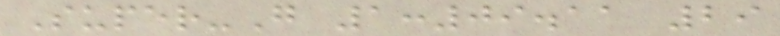Super-G 1:09.11 29
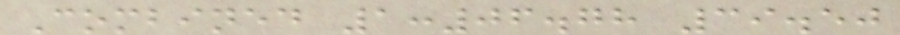Combined 1:06.78 39.50
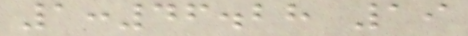1:46.28 19
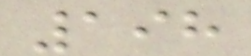198
